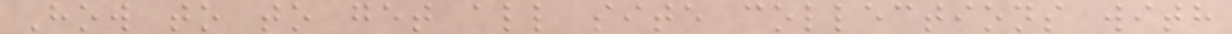How to to get all site collections with
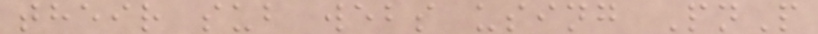their sub webs using PnP
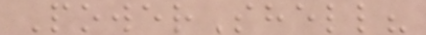PowerShell?
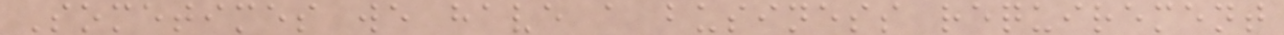Sometimes we have a business requirement
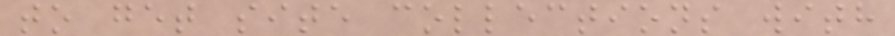to get site collections with
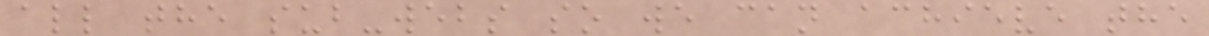all the sub-webs so we can achieve the
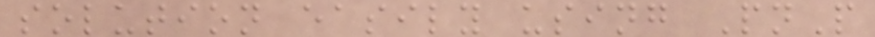solution easily using PnP
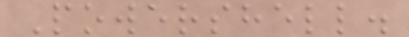Powershell.
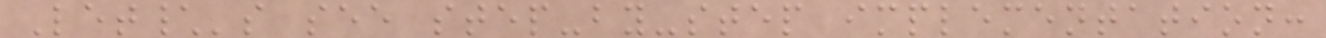Let\'s see step-by-step implementation:
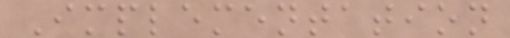Implementation
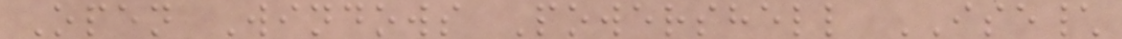Open Windows Powershell ISE\
